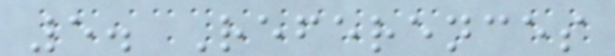5. References
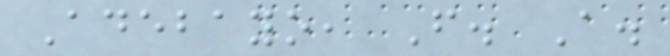Adebayo, F. A.
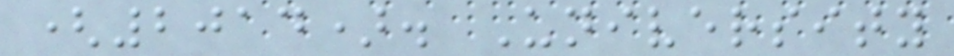(2014). University
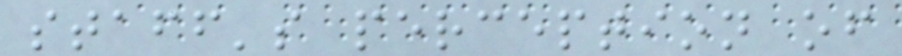staff's perception of
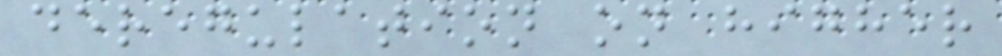deregulation on higher
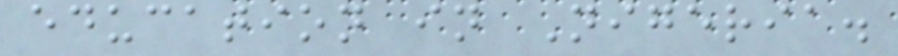education in Nigeria.
